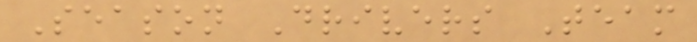Season Drivers Team
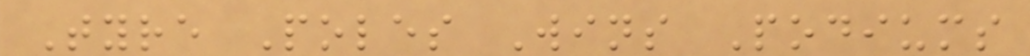Tyre Poles Wins Podiums
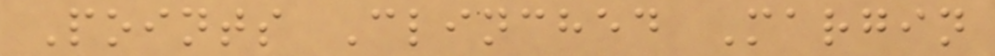Points Clinched Margin
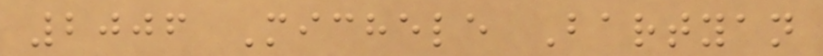2006 Michele Bartyan
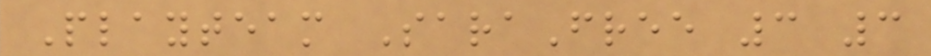Playteam SaraFree 3 3
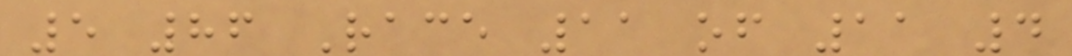5 86 Race 11 of 11 4
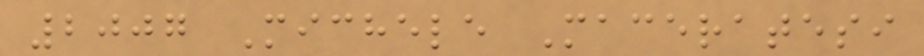2007 Michele Maceratesi
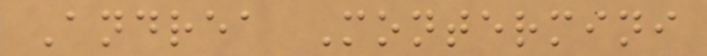Andrea Montermini
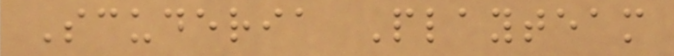Scuderia Playteam
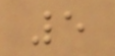5
